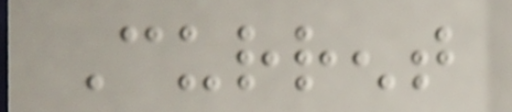Current
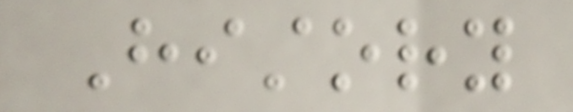History
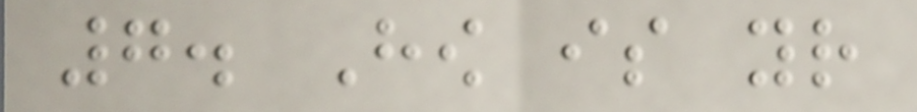7. How is your
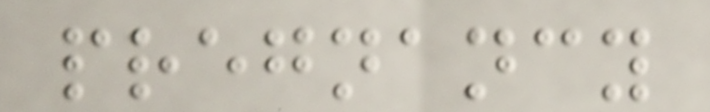pregnancy
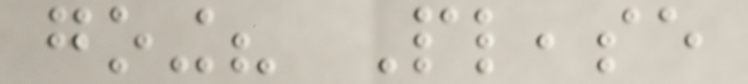going? Please
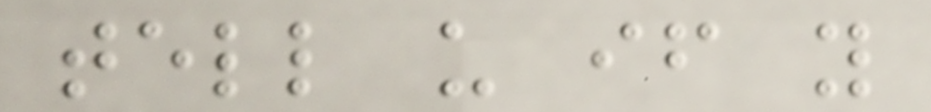tell us if you
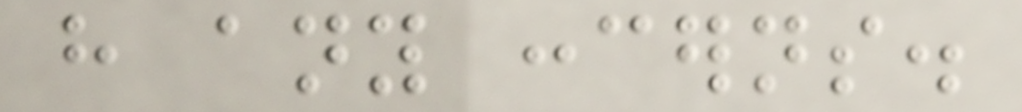have any concerns.
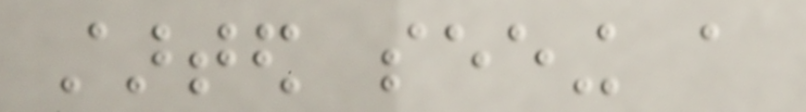started seeing a
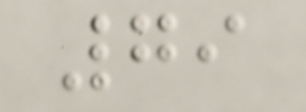79
